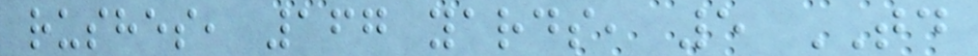rushes, 167 yards, 5 TD
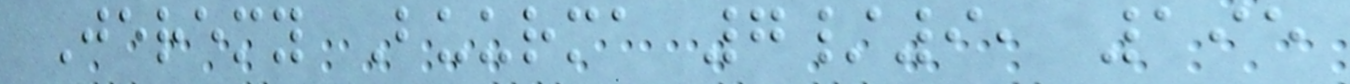Jeremy Buurma 7/9, 195
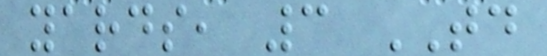yards, 3 TD
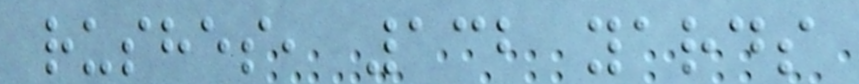rushes, 132 yards
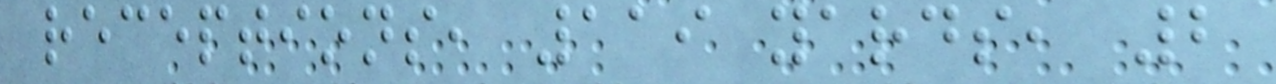receptions, 119 yards, 2
